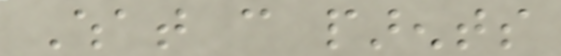What can parents
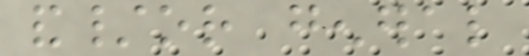and/or general
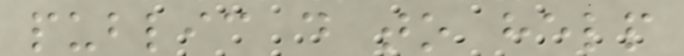public do to help
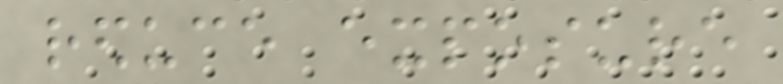reduce exposure
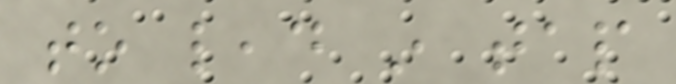to lead in tap
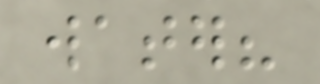water?
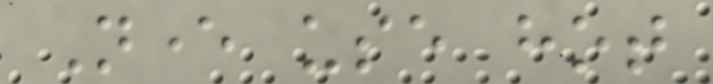Never use hot
